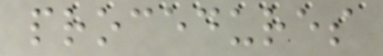procedures
